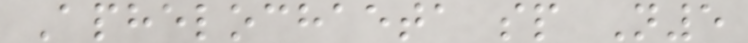Aphelochaeta sp N5
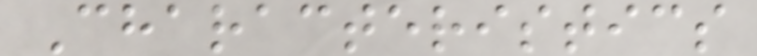Characteristics
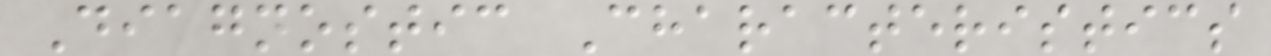Diagnostic Characteristics
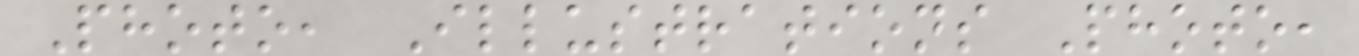Photo, Illustrations Photo,
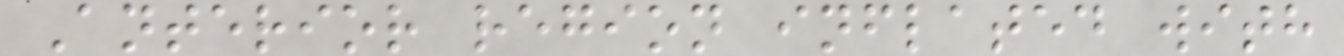Anterior region inflated with
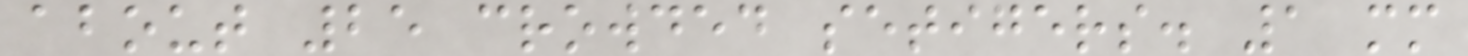about 25 crowded setigers. 1 mm
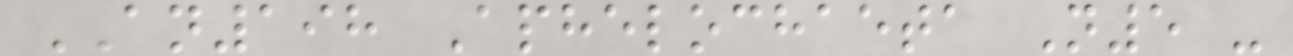AN198 Aphelochaeta N5 -
